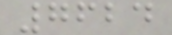7624
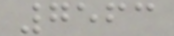7563
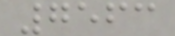7563
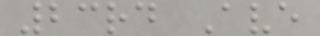23rd Ave
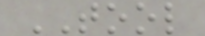TOOL
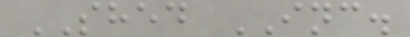SHED INC.
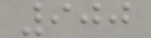900
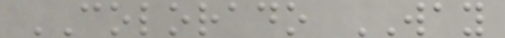COLORADO WAY
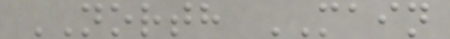NORTH MAIN
